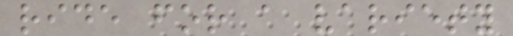ride for a variety
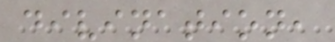divination,
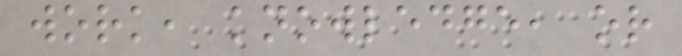work, knowledge, or
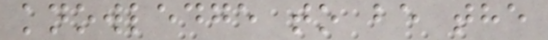knowledge to be the
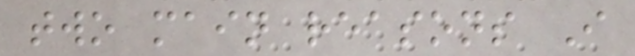two main reasons I
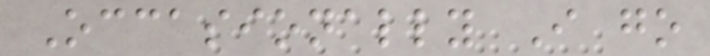Occasionally I go
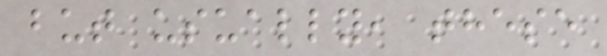but usually, these
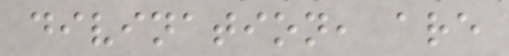divination, are
